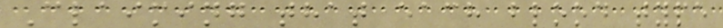Claiming that each blood type
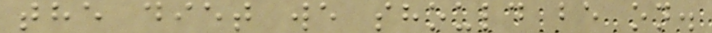the diet we should be on.
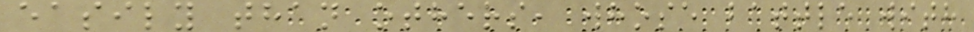easily than others, whose battle with
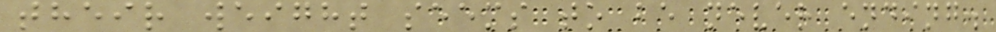their weight seems to be never ending.
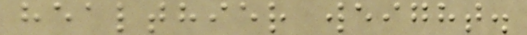healthier weight.
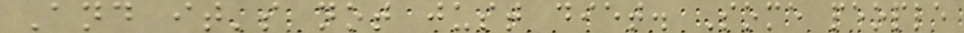And it's not just diet. Some people
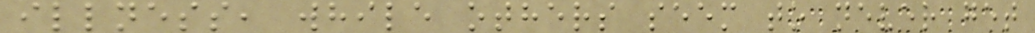illness, while others seem to never get
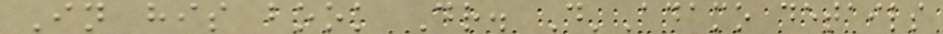In his book Dr. D'Adamo details
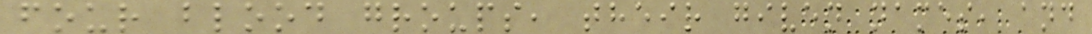four blood groups, their given names, and
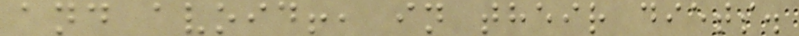and avoid!, in their diets.
